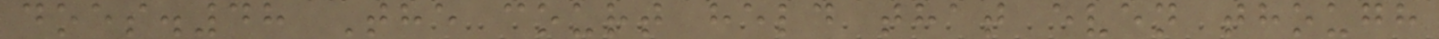does.48 The court held that even though
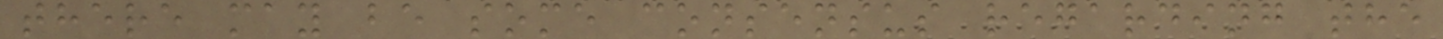there may be some consensus regarding the
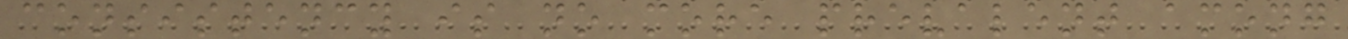consistency is no more prevalent among
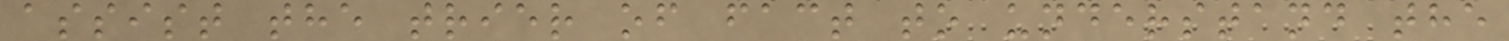assist the trier of fact to understand the
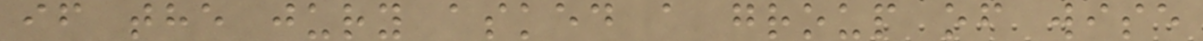if the jury asked a group of wise
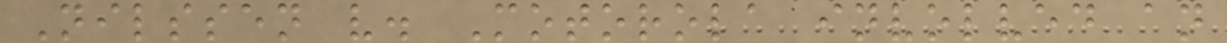Nilssen v. Motorola involved an
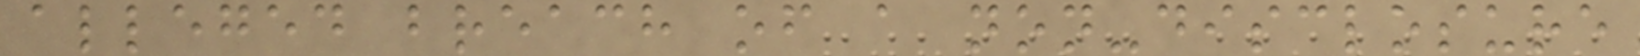alleged breach of a non-disclosure
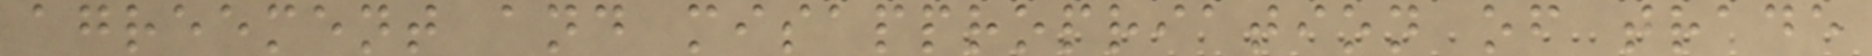agreement and misappropriation of trade
